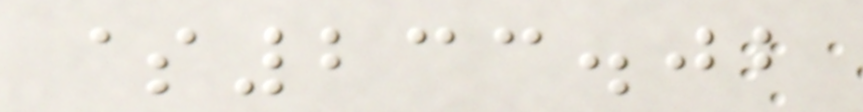$233.02
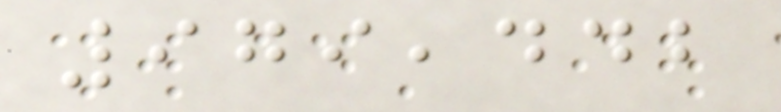979,442
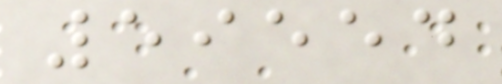59554
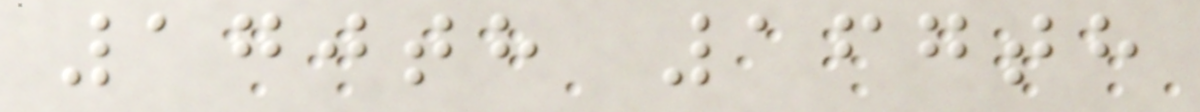170th 167th
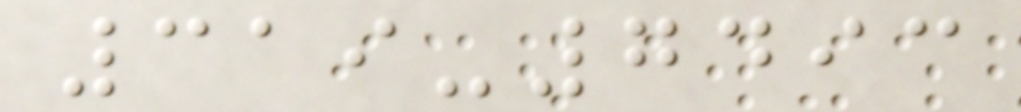319-7493
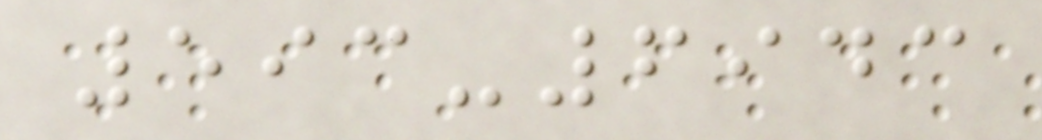593-6943
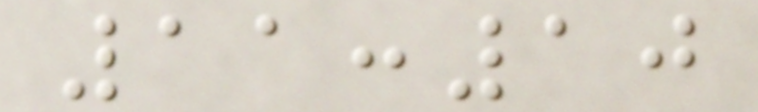11:10
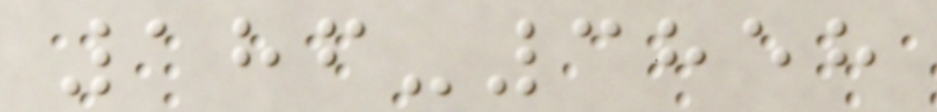186-3858
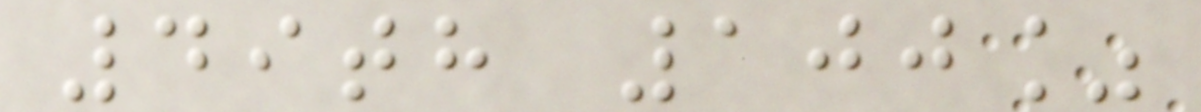49th 100%
